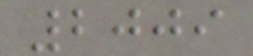2009
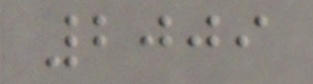2009
